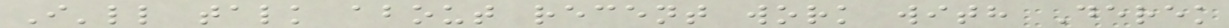I'll talk about recent work with Derek
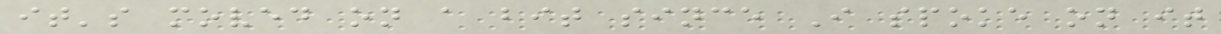it's moved on a bit since I spoke on it
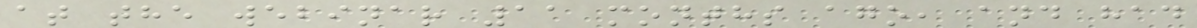at the webinar 11 months ago, and had
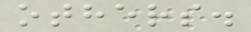others.
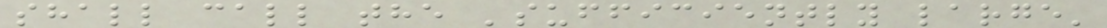shall call the 'sufficiently large'
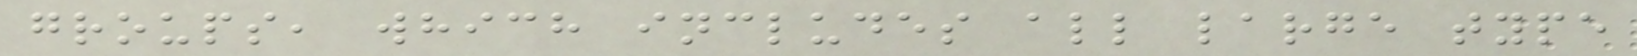groups, which includes all large type
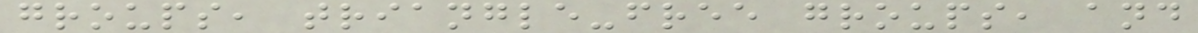groups, triangle-free groups, and
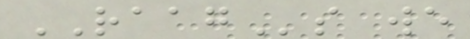RAAGs we
